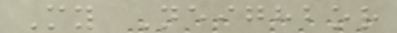My Neighbor
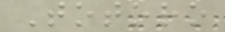Totoro
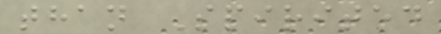than Spirited
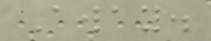Away.
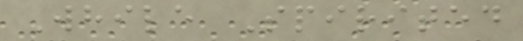While Spirited
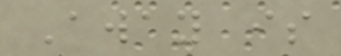Away is
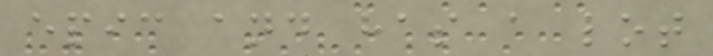epic and has a lot
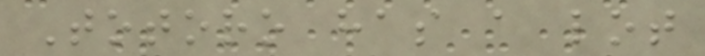Totoro has a lot
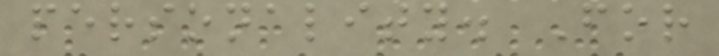personality. For
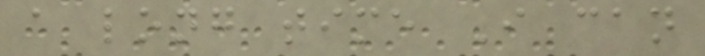a long time I can
